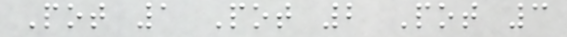Pot 1 Pot 2 Pot 3
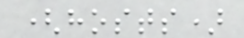(hosts)
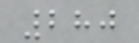280
